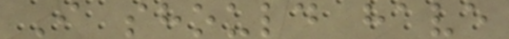I should have
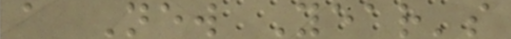a New Year's
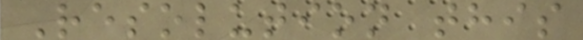Resolution this
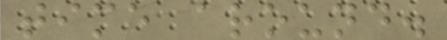time around.
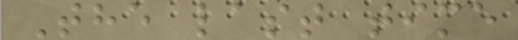The last time
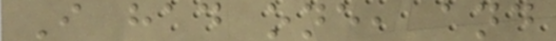I had one, and
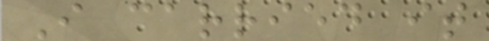I carried it
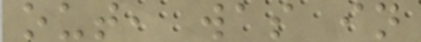out, was in
